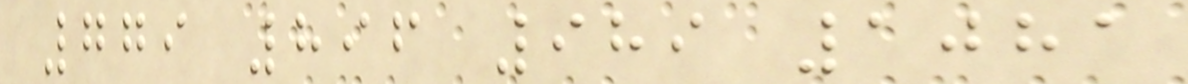779 896 989 1081
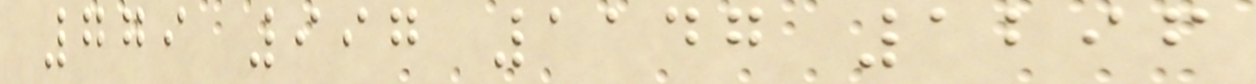779 997 1147 1296
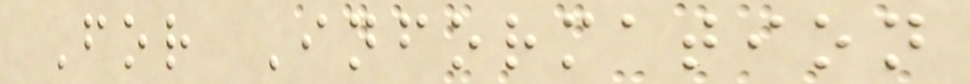For Information
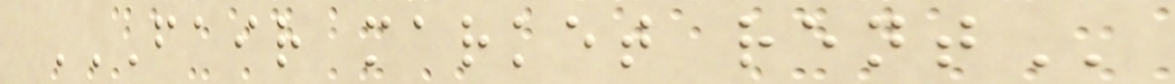FAIR MARKET RENT
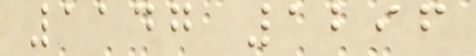1147 1296
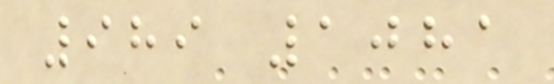989 1081
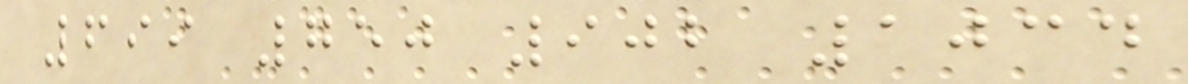699 750 902 1034
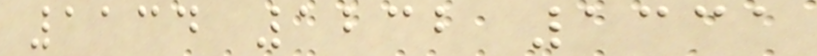1134 1232 1331
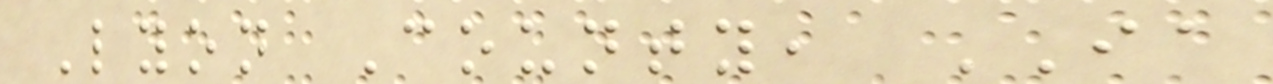Lyon County, IA
